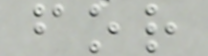for
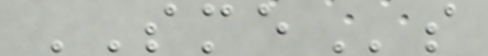SMEs
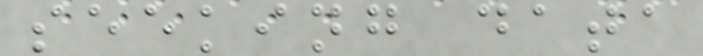seeking data
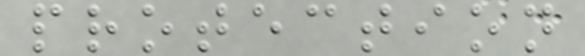protection
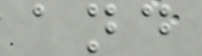and
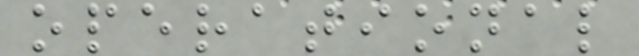operational
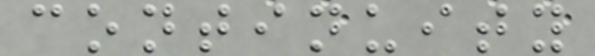continuity
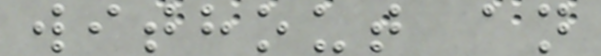without an
